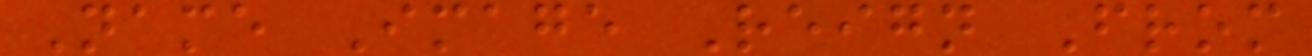Name Image Reign From
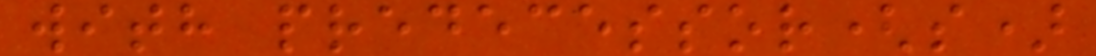with predecessor(s)
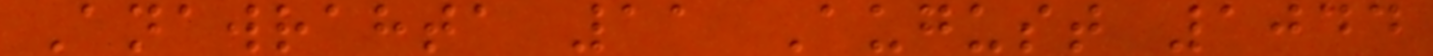Anawrahta 11 August 1044
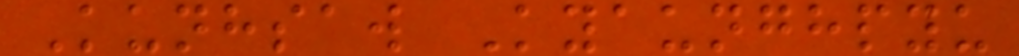Kunhsaw Kyaunghpyu
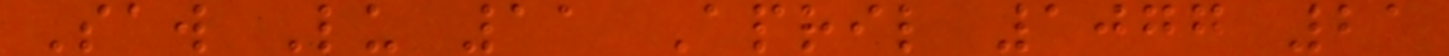Saw Lu 11 April 1077 21
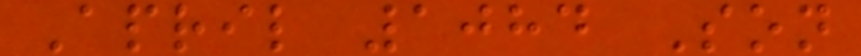April 1084 Son
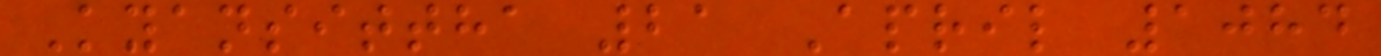Kyansittha 21 April 1084
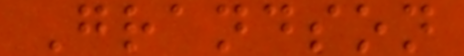Grandson
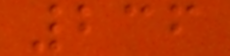236
